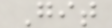Git
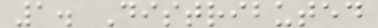1. Distributed
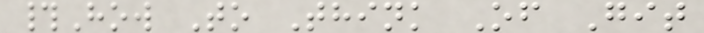#How To Think Of Git
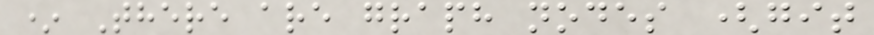* There are graph nodes (git
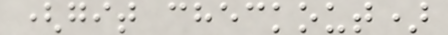(git checkout)
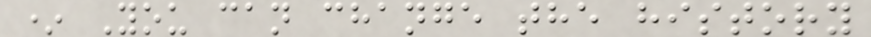* You can change the history
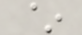~
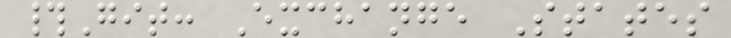#Git: Exchange States
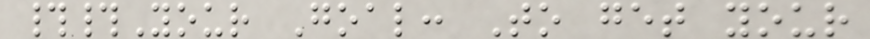##Your Goal: To get your
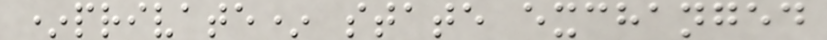*private* state exchanged
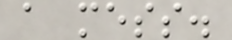a mess.
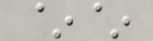~~
